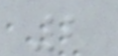2
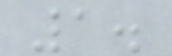1.
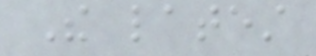The latest
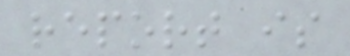report is
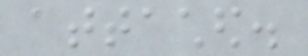attached.
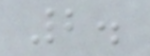2.
